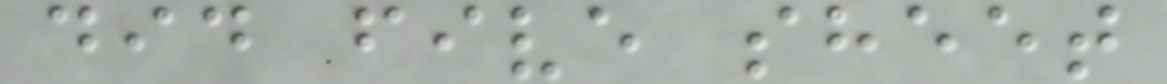did five sheet
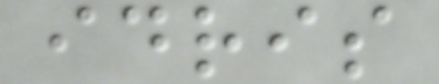idris
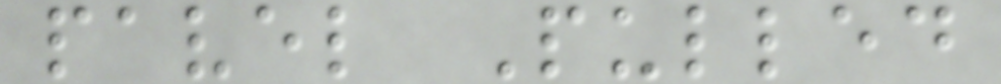pavel Pulled
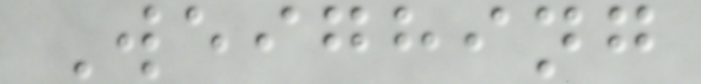Weighing
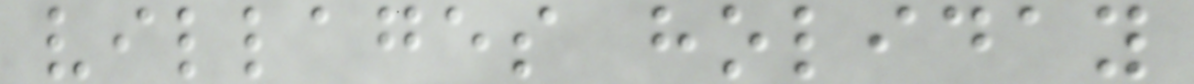villages holiday
